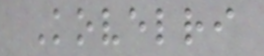Kovelri
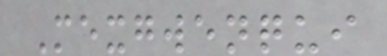Mexgwenqui
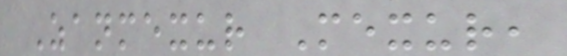Zanmexur Mexur,
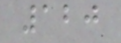120
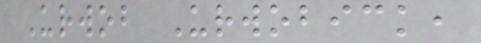Urwob Urwobick,
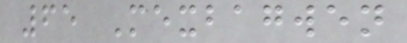65 Mexbagwen
